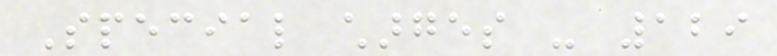Special charges - 129
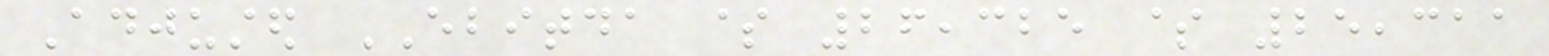Adjusted EBITDA $ 26,325 $ 25,311
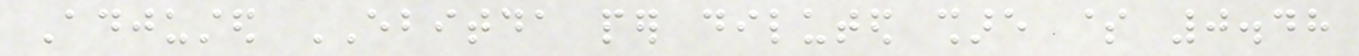Adjusted EBITDA per diluted share $ 0.48
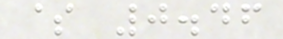$ 0.46
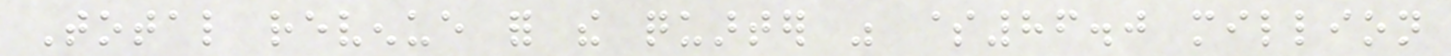Total revenue for the quarter was $86.0 million
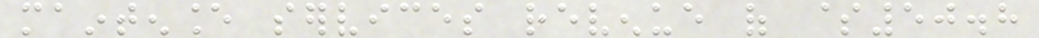maintenance services revenue of $50.8
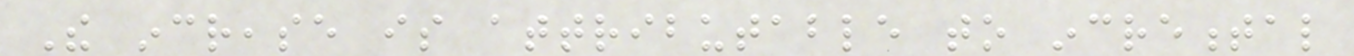The increase is attributable to incremental
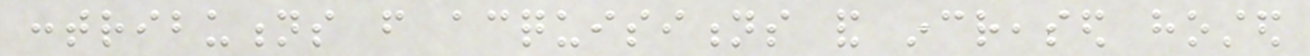contributions from acquisitions and increased hosted
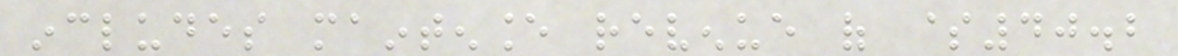includes maintenance revenue of $40.2
